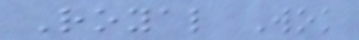Royal Wok
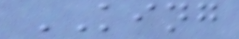KING
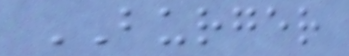BURGER
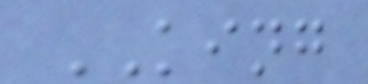KING
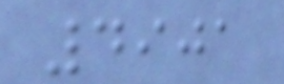4901
